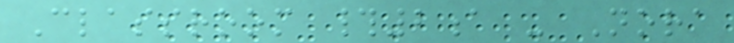Classroom #2a - Nora
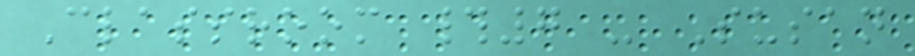Classroom #7 - Susan
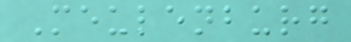Meulenburg
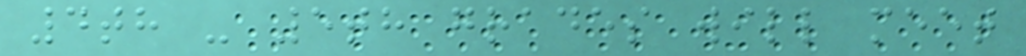4th - 5th grades will meet
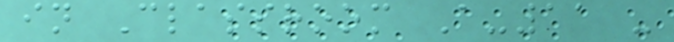in Classroom A-11 -
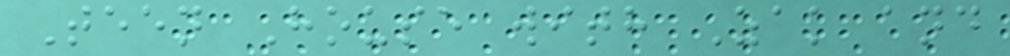Teen House with Zak and
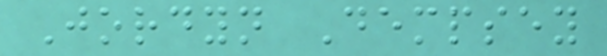Jordyn Dempsey
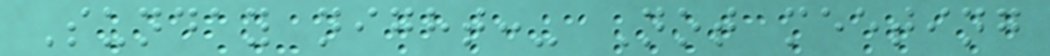Sunday night:- Not meeting
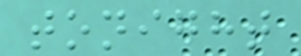tonight
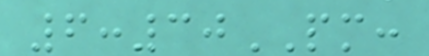6:30PM:
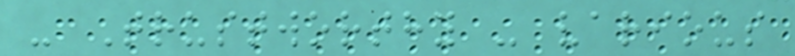- Trustworthy - various
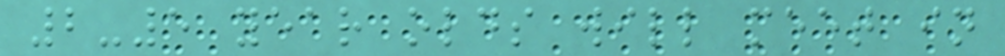2-5 year olds will meet in
